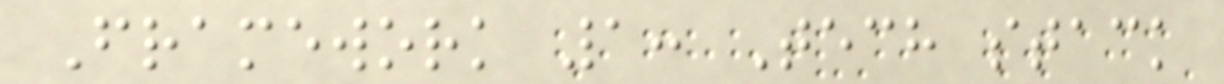Framework 1: Tech stack
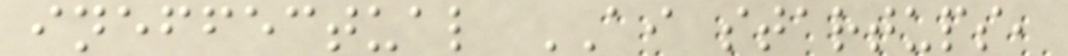ineffectual AI startups,
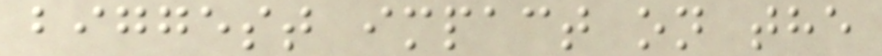biggest impact on the
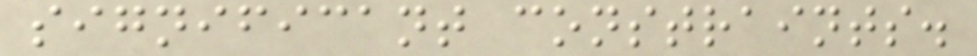significant constraints.
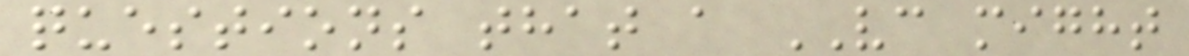questions that a VC might
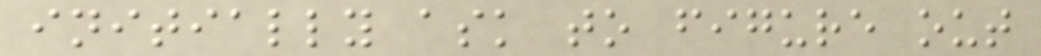initially ask to figure out
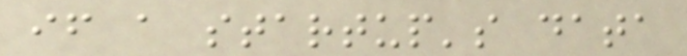if a startup's data
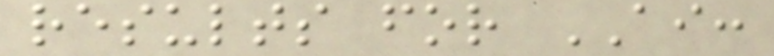results for AI:
